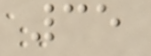35
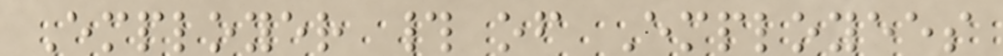Employer # of Employees
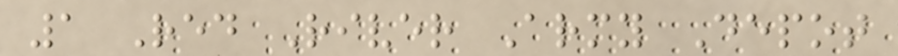1 Red River Army Depot
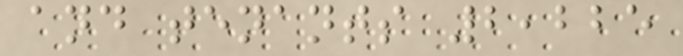and tenants 2,225
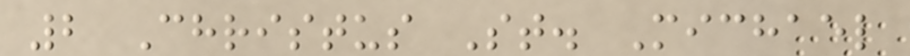2 Christus St. Michael
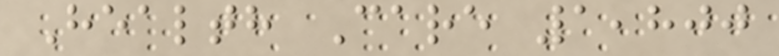Health Care 1,800
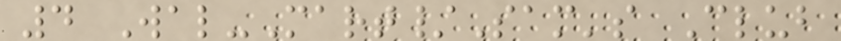4 Wal-Mart/Sam's Club
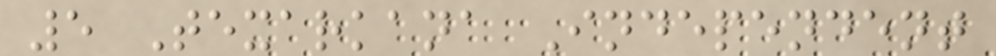5 Texarkana Independent
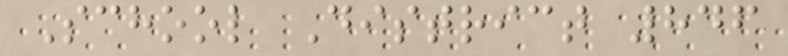School District 846
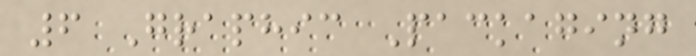6 Graphic Packaging
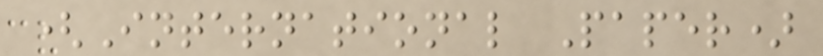(International Paper)
